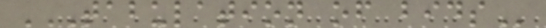TABULATION OF BIDS
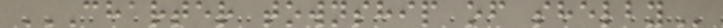CHARTER TOWNSHIP OF SHELBY
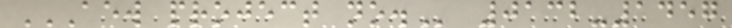AEW PROJECT NO. 0132-1457
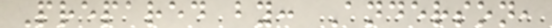Prepared by: Anderson,
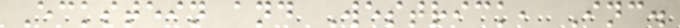Eckstein and Westrick, Inc.
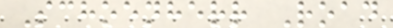Schoenherr Road
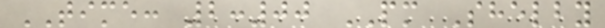TIME: 2:00 PM Shelby
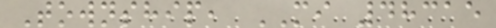Township, MI 48315
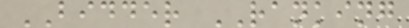BIDDER RANKING
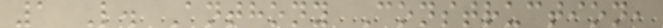1 L. Anthony Construction,
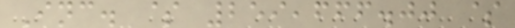Inc. $ 259,666.00 $
